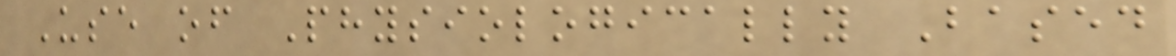Use of Physiologically Based
